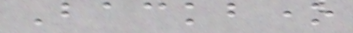Backbone
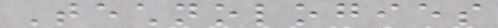Technologies
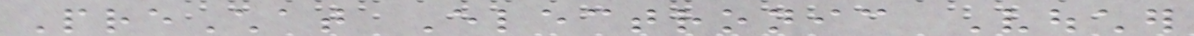PreChat Electronic Voucher
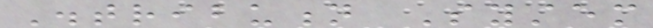Distribution System
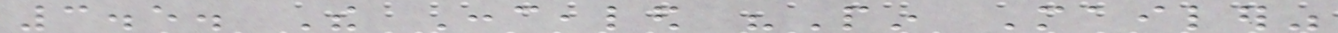3.5. The Concealed "Pin Mailer"
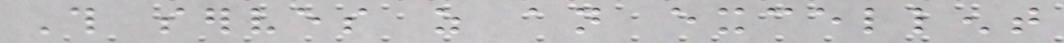This serves as an excellent
